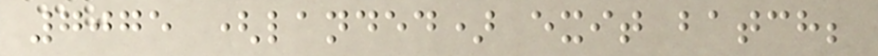7075 (landed) exit batch;
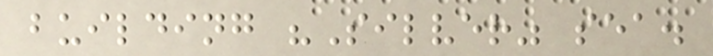building "Silver" sea.
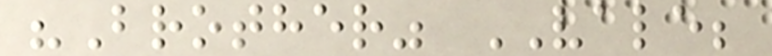"Brother" VALE;
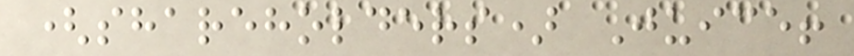(shareholders) Juice!
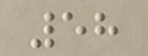58
